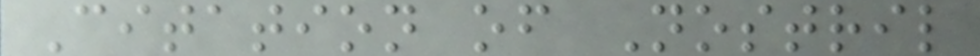Citation of Nostril
